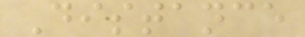Distance
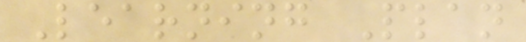Learning Plan
